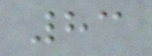83
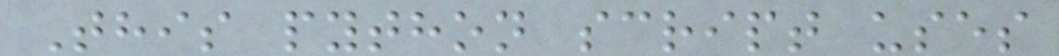This python script uses
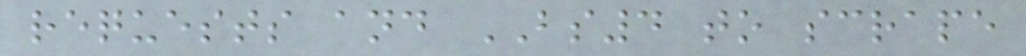requests and BS4 to scrape
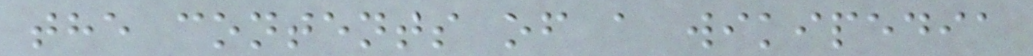the contents of a wikipedia
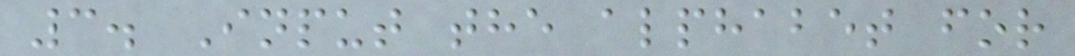3. Input the alphabet for
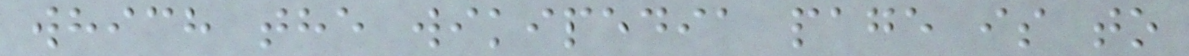which the wikipedia page is to
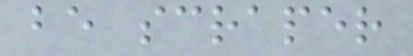be scraper
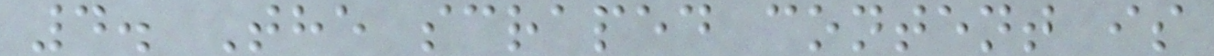4. The scraped content is
